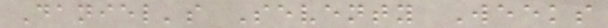Daniel's Seventy Weeks
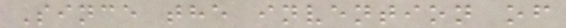Since the invention of
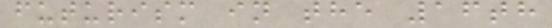futurism in the 16th
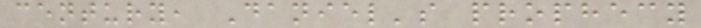century, Daniel's prophecy
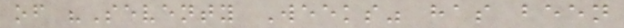of "Seventy Weeks" has been
